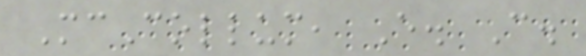McCollum, E. C.
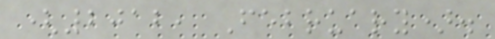(2012, February).
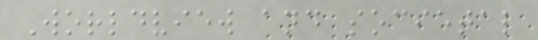Worldview and societal
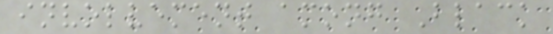involvement among Black
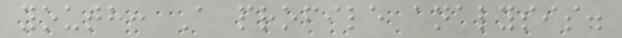youth: A profile analysis.
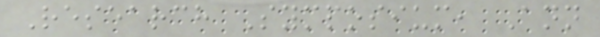Research Symposium, Ann
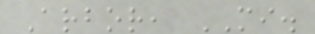Arbor, MI.
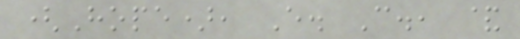(Hope), E. C., &
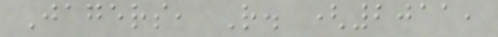Jagers, R. (2011,
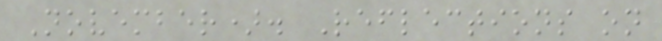November). Reflections on
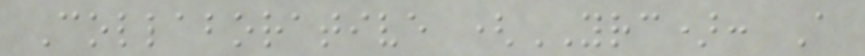Collaborative (YRC): A
